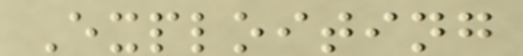Exploiting
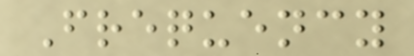Frequency
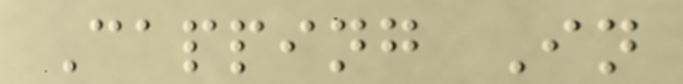Capping In
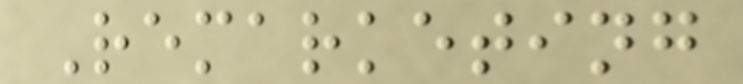Remarketing
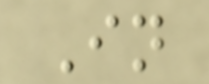In
